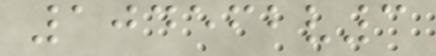104562v3
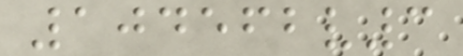104562v3
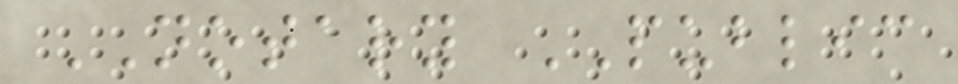NOTARY PUBLIC
